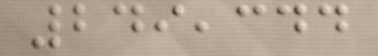249,344
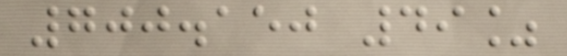700.150 49%
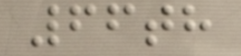66th
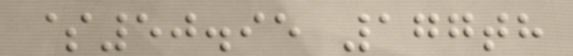$50.95 177th
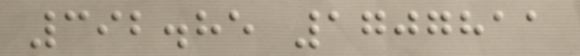392.85 1707811
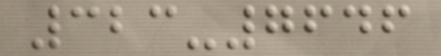323-7646
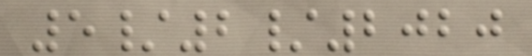5/2/2020
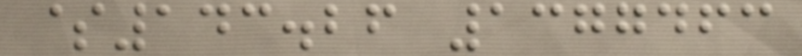$143.26 1377463
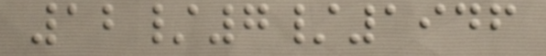12/7/1946
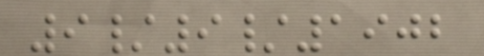9/9/1902
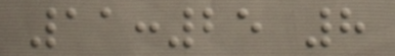11:25 8
